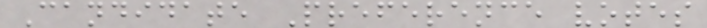Candidate Preference votes
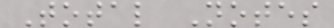Total Notes
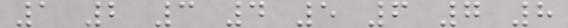1 2 3 4 5 6 7 8
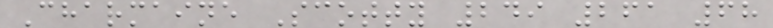Charmaine Scotty 249 261 68
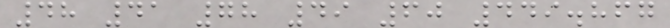48 41 78 49 60 449.867
